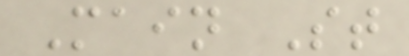Main St
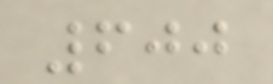600
